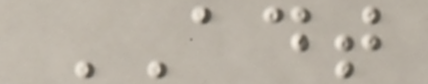ADT
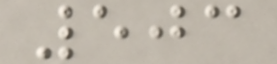503
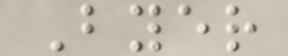Byer
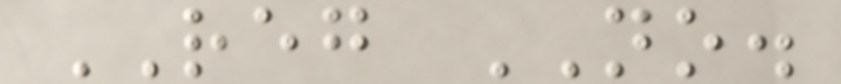REG NO.
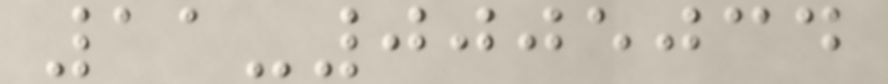11-0005034
